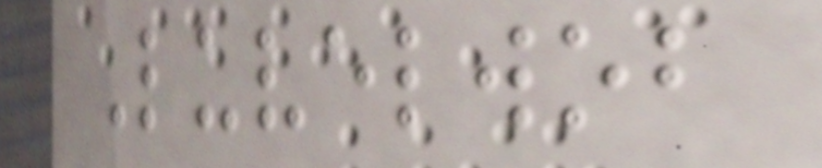Luvelwob
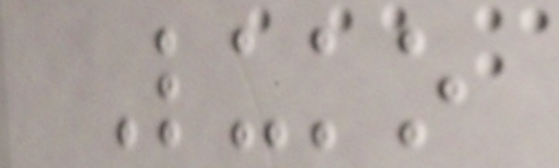Luko
